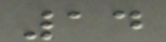14
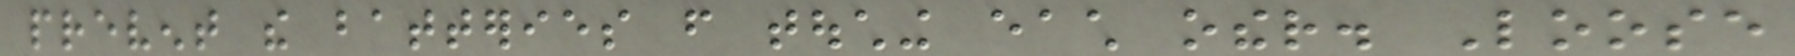prevent the batteries from touching each other. Loose
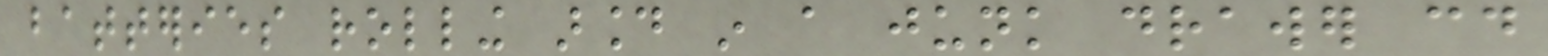batteries rolling around in a junk drawer could
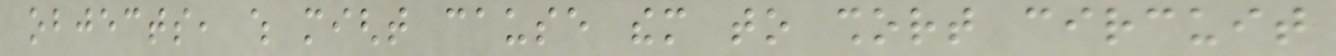objects, which might cause them to short circuit
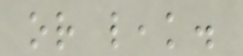or leak.
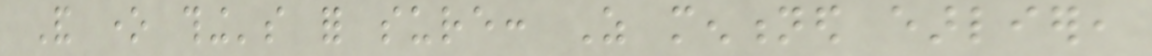And one thing's for sure: As mentioned earlier,
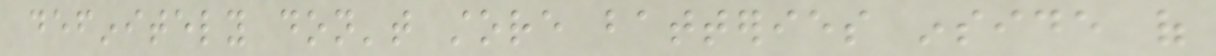definitely don't store batteries inside of
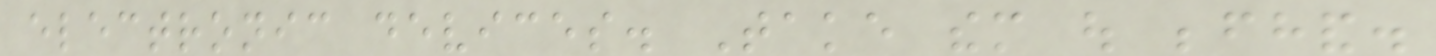electronic devices. Take them out beforehand.
